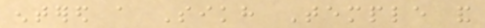entered a Sikh Temple and
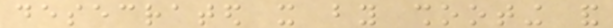desecrated it by shooting and
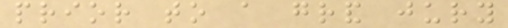prior to a grand jury
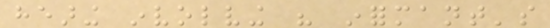hearing involving his informant's
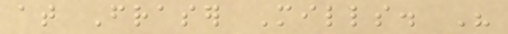at Fraser Mills. His
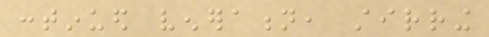continued veneration, stirring
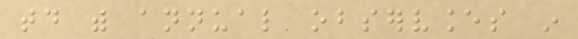today with annual observances in
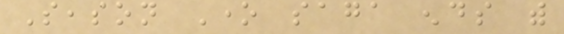Season One saga ends with
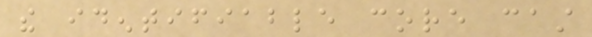the identifiable core cast
